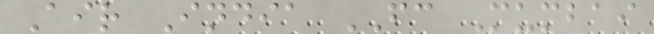Air India FC Mumbai
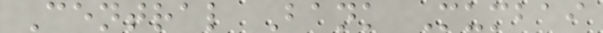Central Bank Mumbai
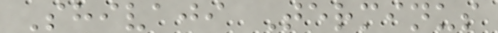Shivaji Terminus
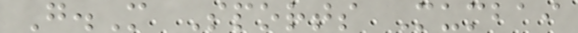G.M Sports Mumbai
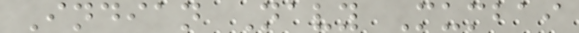Indian Navy Mumbai
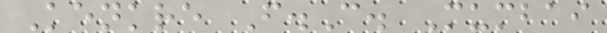Kenkre F.C. Mumbai
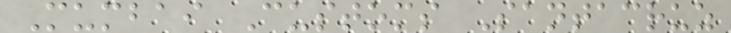Mumbai Customs Santacruz
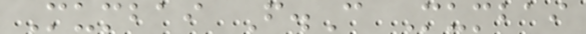Mumbai F.C Mumbai
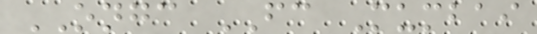ONGC FC Mumbai
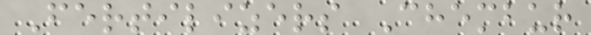Fertilizers Chembur
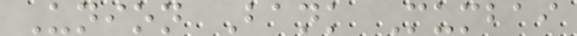Union Bank Mumbai
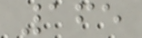165
